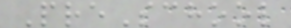PreSchool
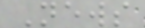News
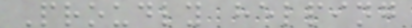Proudly helping
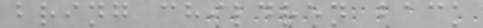bring children back
